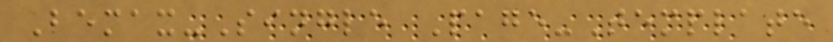Bemax-Single Page-Template
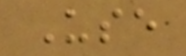Use
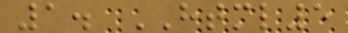1. HTML5
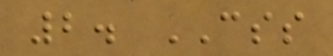2. CSS
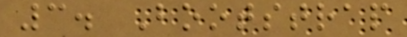3. Bootstrap
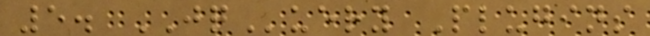5. JQuery Plugins
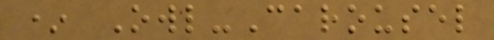* Owl-Carousel
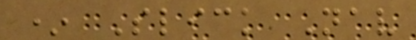* Slick Nav
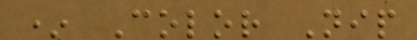* Color Nip
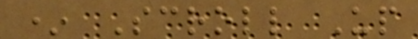* Scroll Up
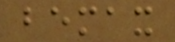bemax
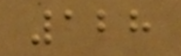128
